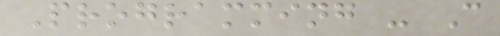Programming - C
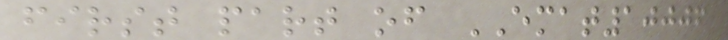first part of EMAT10006
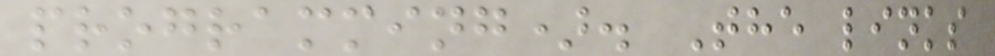programming). The links
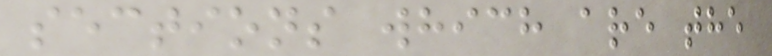sections which are the
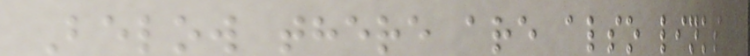Below there are also links
